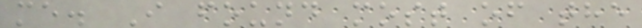me. I found most of the
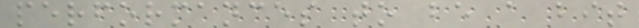performances to be a bit
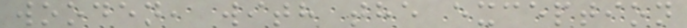wooden, with the exception
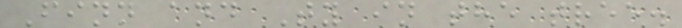Finn and Ty in the tree.
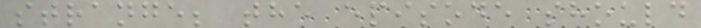strange; the episode should
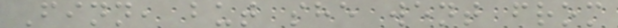Finn, but she went from
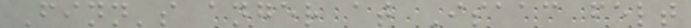Finn's anger at Isaac felt
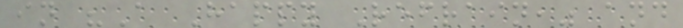in "A Happy Refrain," and
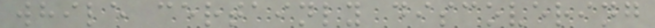while certainly discovering
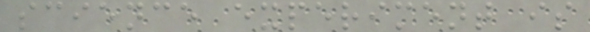science experiment is
